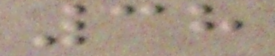38
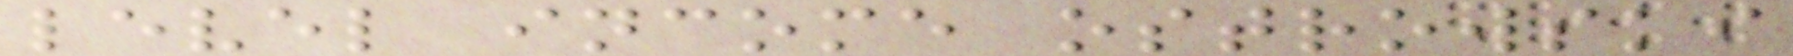level income ostrowski
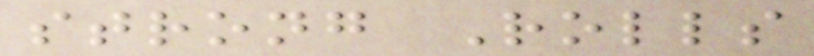strong Rolls
